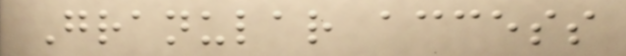Granular access
